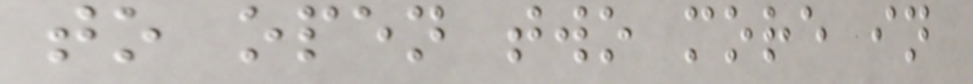to open two more in
